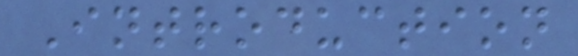Introduction
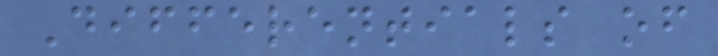Differentials of
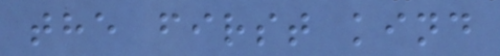the first kind
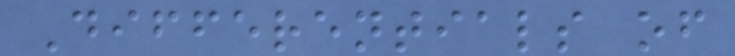Differentials of
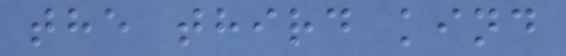the third kind
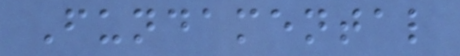Fundamental
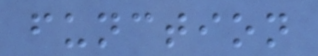function
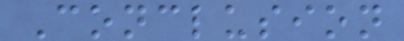Conclusion
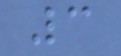3
